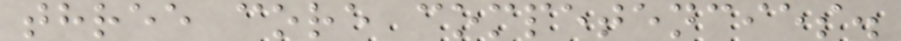three core competencies.
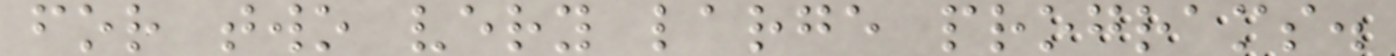for two very large programs.
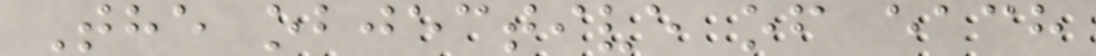The objective of each
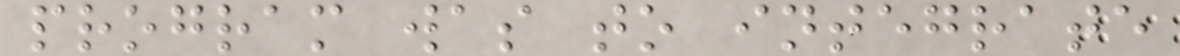program was to integrate
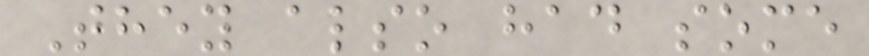They also had some
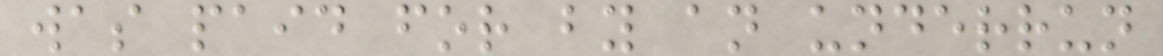was paid for by an underrun
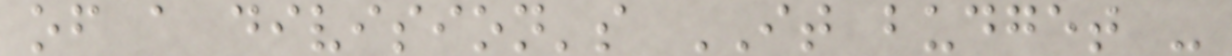of a division's IT budget -
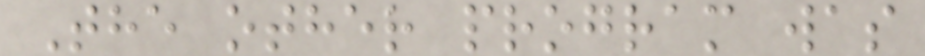The other program was
